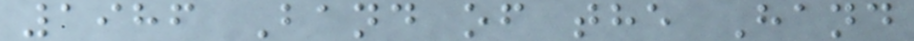1986 Band of the Hand
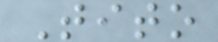Tito
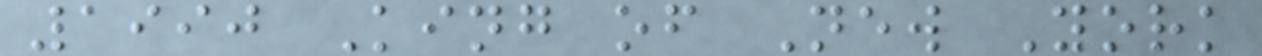1990 King of New York
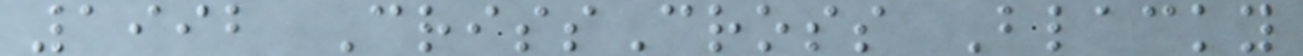1992 CrissCross Blacky
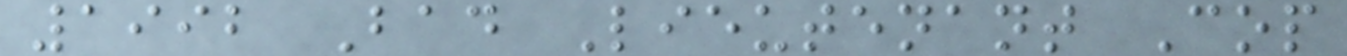1992 Bad Lieutenant Cop
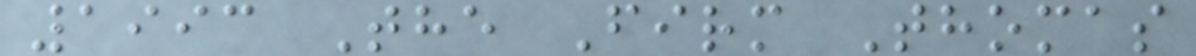1993 The Firm Thomas
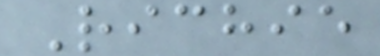Richie
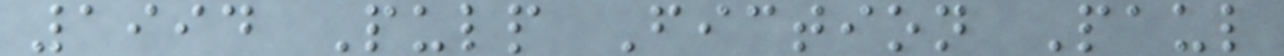1994 Pulp Fiction Paul
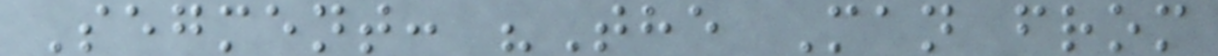Segment: "The Man from
